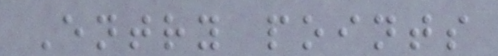Entry points
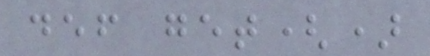def get()
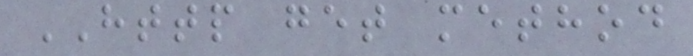HTTP get method
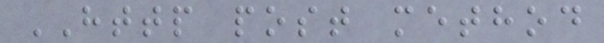HTTP post method
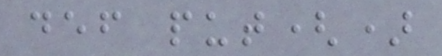def put()
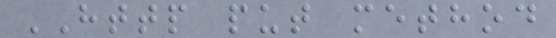HTTP put method
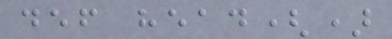def head()
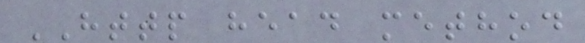HTTP head method
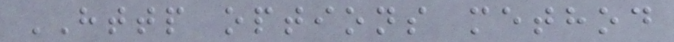HTTP options method
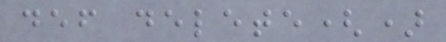def delete()
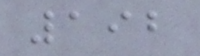192
